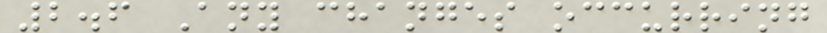2.6 Any changes occurring
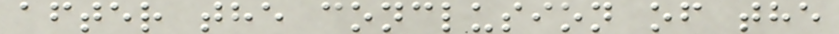after the conclusion of the
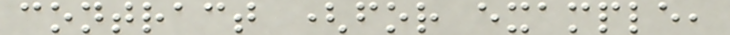contract (for example,
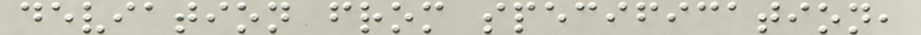deviation from specification,
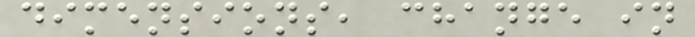dimensions, change in
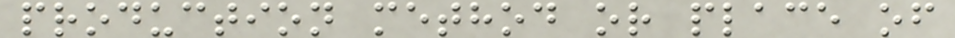production method or place of
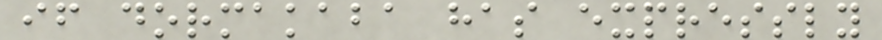if dormakaba has expressly
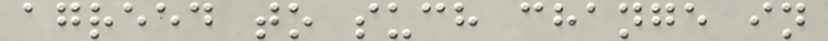agreed to such change in
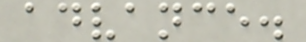advance.
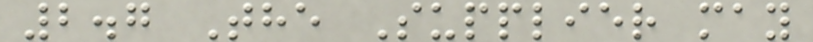2.7 The Supplier may
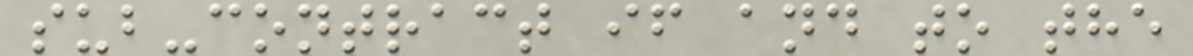sub-contract if and to the
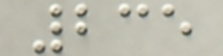235
